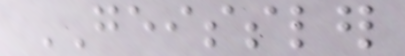GEISSLER
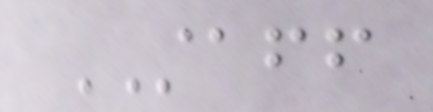STAFF
